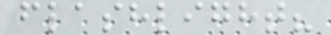flashlight?
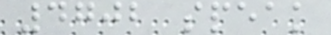4702 speak
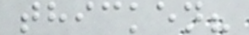thicken?
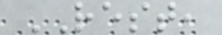REST,
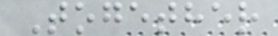Together
